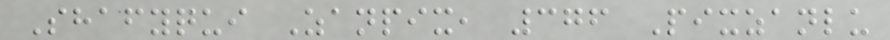Shafyqui Zanpix, 376 Pixzanlu
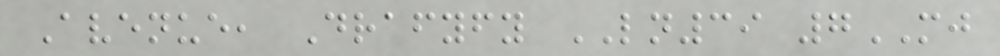Avenue, Drafyfy LN39 7MJ
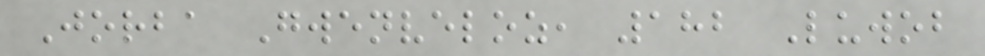Jorba Gwenveloz, 182 Luwob
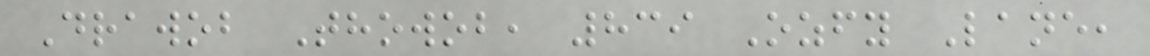Drawob Thowob, 839 Ozfy Lane,
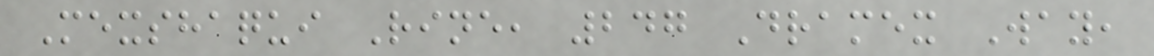Mexshaqui Rine, 247 Dramex Way,
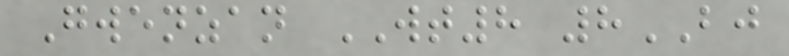Gwenzan WT8 8BJ
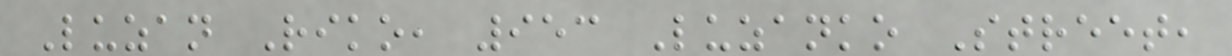Luzan Riko, 953 Luzanko Street,
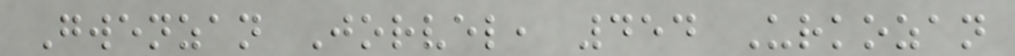Gwenzan Jorvel, 454 Urkozan
